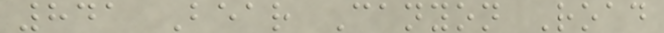841 Bear Canyon Road
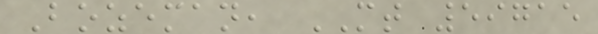Bozeman, MT 59715
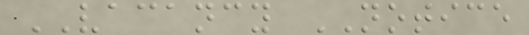VACANCY NOTICE
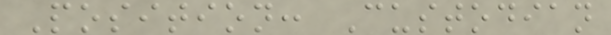Position: Custodian
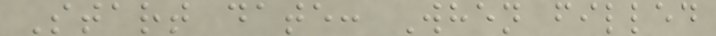Start date: When filled
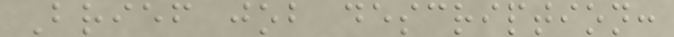Brief job description:
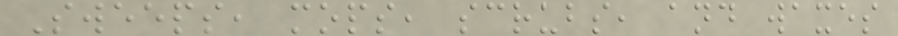Sweeps, mops, scrubs, and waxes
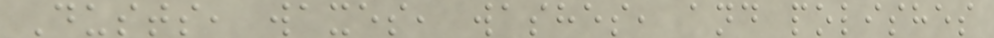Dusts, waxes, washes, and polishes
